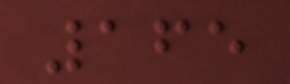165
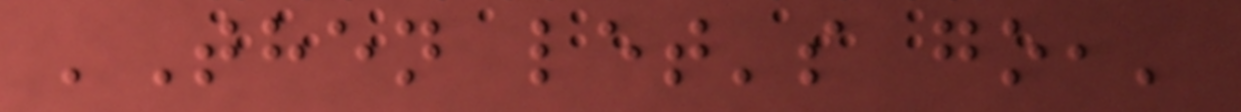'Then let's go,'
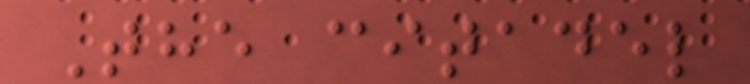The citadel
